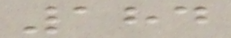184
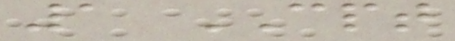1 CPT
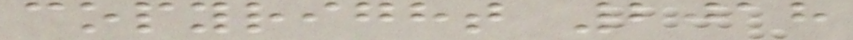copyright 2018
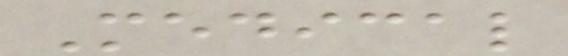Medical
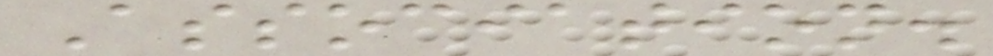Association.
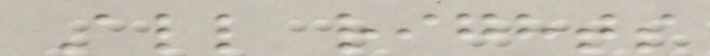All rights
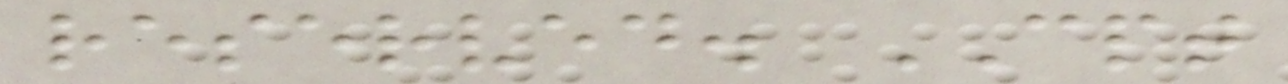reserved. CPT
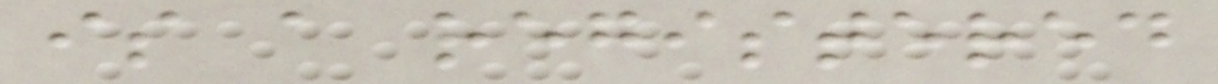is a registered
